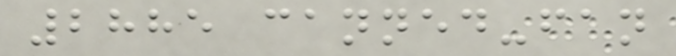2885 canned-fan
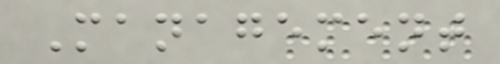Management
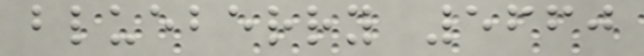blueberry 5660
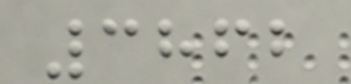3862
